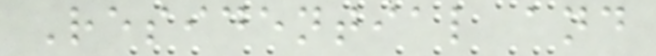Residential and
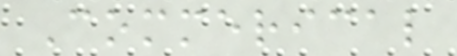Commerical
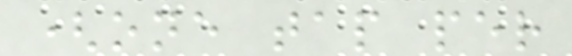(one tap per
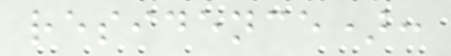residence):
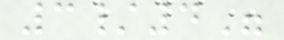3/4"
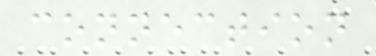connection
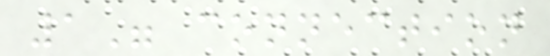1" connection
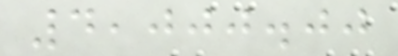4,000.00
